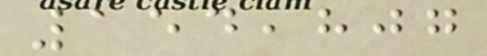154,807
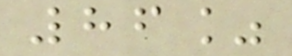86%
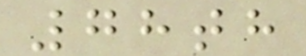78th
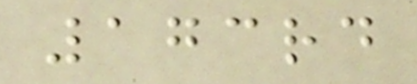173rd
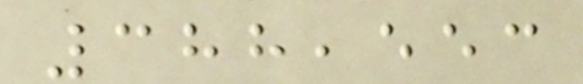388,553
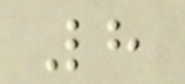8
